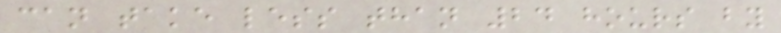can take less than 24 hours by
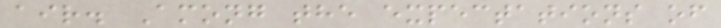air. Among the expectations of
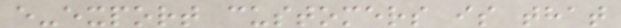e-export customers is that
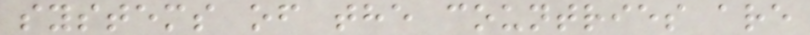systems of the countries are
